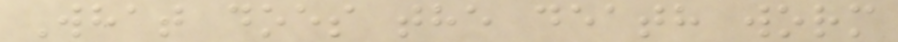What does the death worm
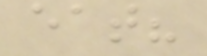eat?
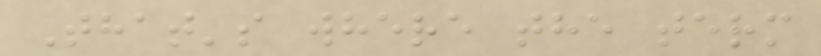That's where the term
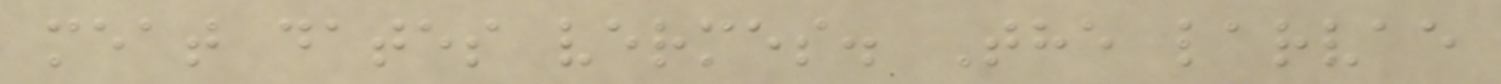meat dates vermes. The larvae
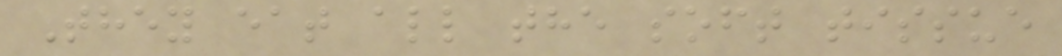They eat all the soft tissue
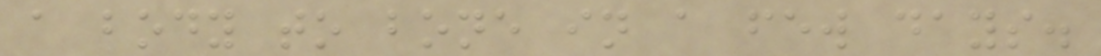a body to bone in a few days.
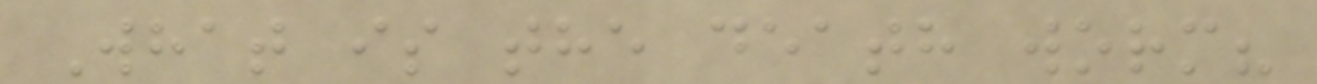What is the death worm?
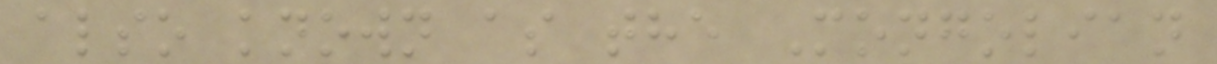also known as the Mongolian
